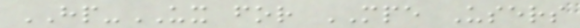HP-UX for MPE Users
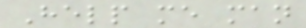Help me man
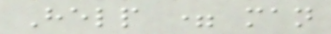Help = man
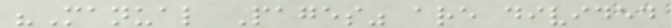"Manual Pages" are divided
